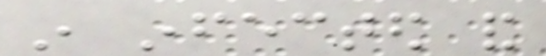in infected and
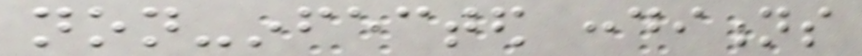non-infected conditions
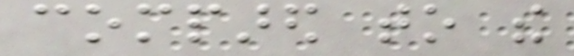compared to the
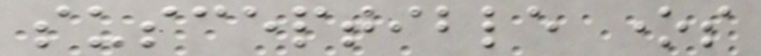susceptible ones
